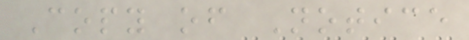Copy of Notice
